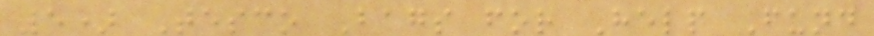5) Tesco Bags for Help Fund
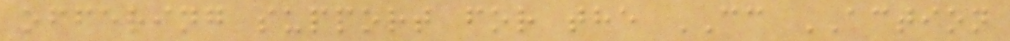offering support for the CC ACTION
